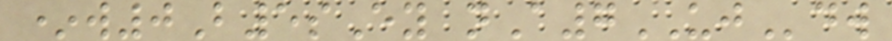*w0B5sEy nA7UJdw
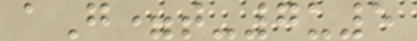aG=t-7u5
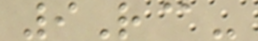9R@-
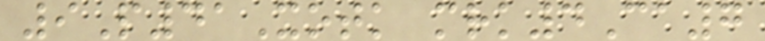9P41Xotk mrk4Ca7
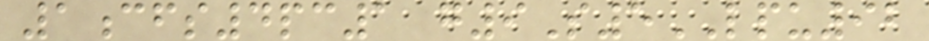1cfs4pc1 g9S5LPU92
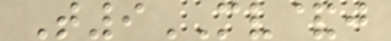T9MV&j
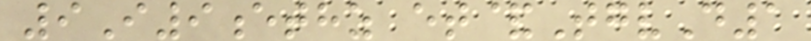9I9ethz et&TgvD1
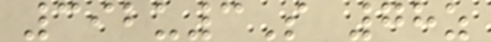392u3S 78z
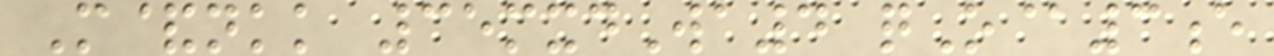M&nkk 35mxdWa4 qO@3e
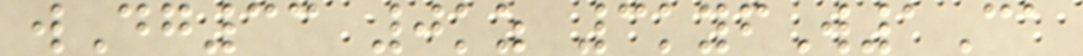wDg33 0kz 3kyfW1Ca
